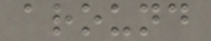around
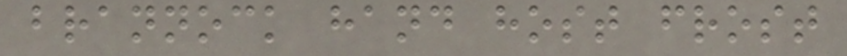brannock hand host frost
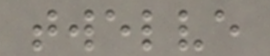twelve
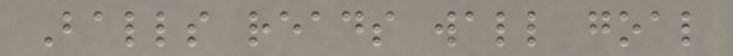Balls reads wall goal
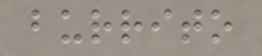burrito
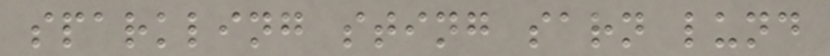sparkling sting sarn lund
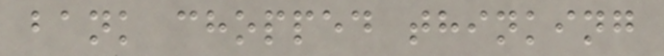bank chopped thinking
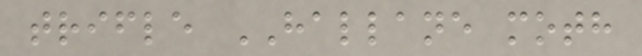trifle HALLANE moth
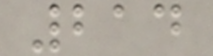214
